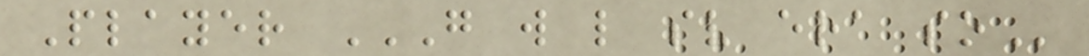Player G W L SV ERA SO
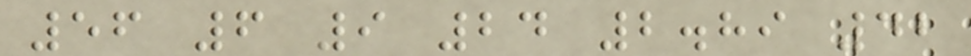56 6 9 24 2.89 42
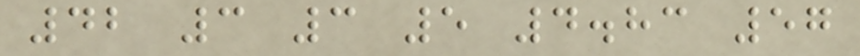42 3 3 5 4.83 57
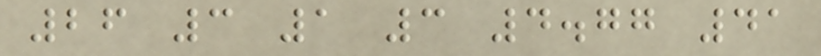26 3 1 3 4.77 41
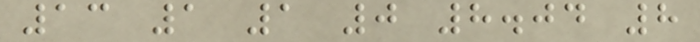13 1 1 0 8.04 8
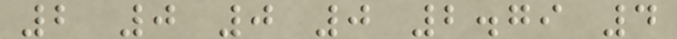2 0 0 0 2.79 4
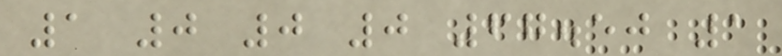1 0 0 0 67.50 1
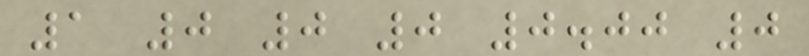1 0 0 0 0.00 0
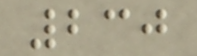230
